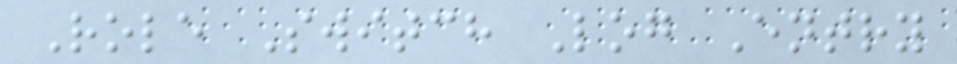Role Switch Log Entry
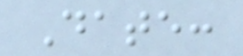Date:
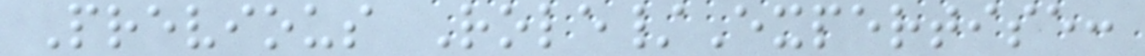Previous Role/Expertise:
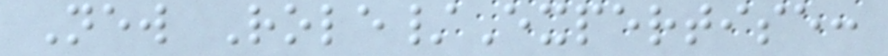New Role/Expertise:
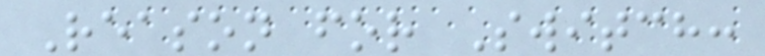Reason for Switch:
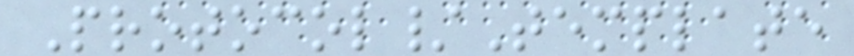Protocol/Template
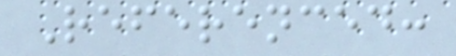Referenced:
